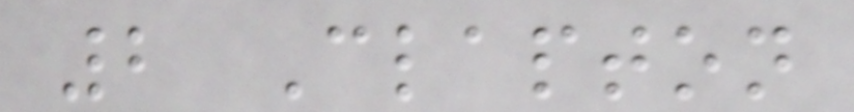2 Clapton
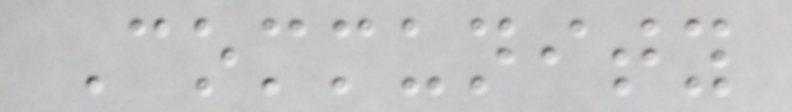Community
